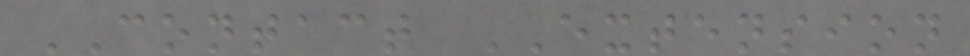CONTACT EXTENSION
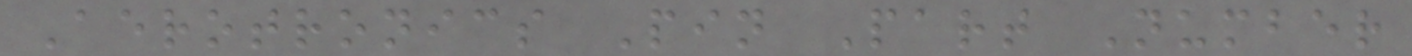Aerotronics Pin Part Number
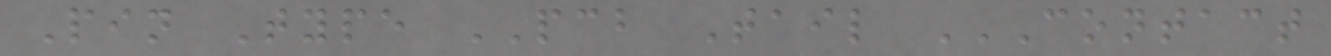Pin Type PCB Tail CONTACT
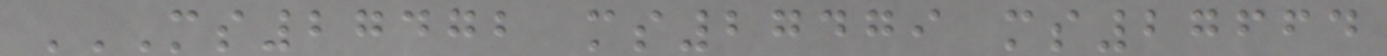MS27472 MS27479 MS27664
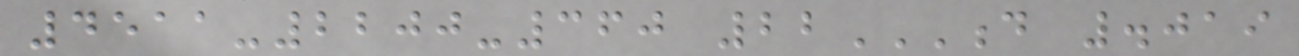4511-2200-360 22D .019
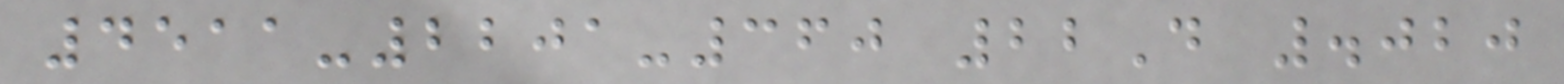4511-2201-360 22D .020
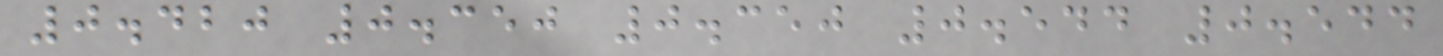0.420 0.350 0.350 0.544 0.544
